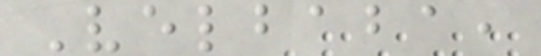Velbaba,
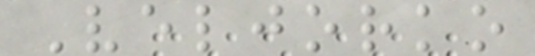Veljorko
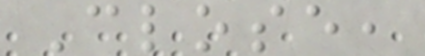Close,
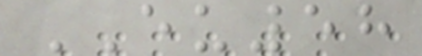EU58
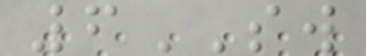6SW
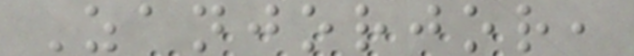Zanjorjor,
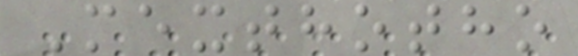Mexthotho
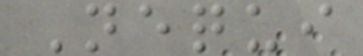Nequi
